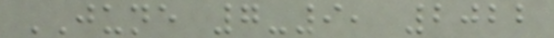JUNE 7-9, 2022
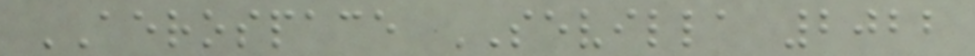AEROSPACE SEVILLA 2022
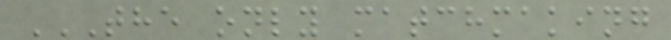THE ONLY MATCHMAKING
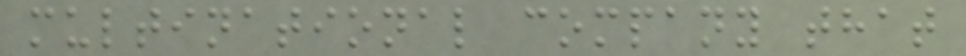multinational company that
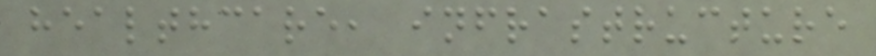healthcare, infrastructure
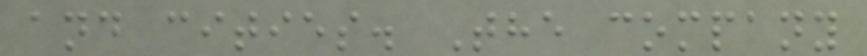and cities. The company
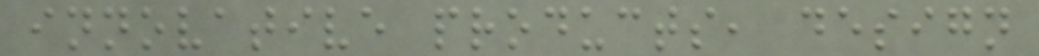innovative products, design
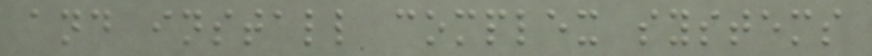and install complex systems
